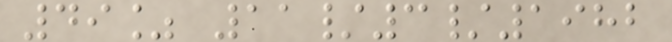49% 11/3/1982
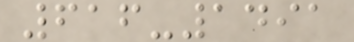616-1491
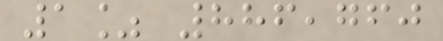1% 886,760
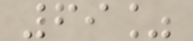69%
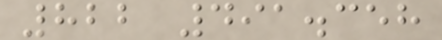822 491.358
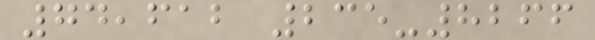74,612 235-8266
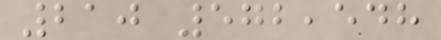210 572,548
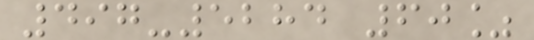497-5284 60%
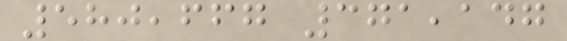580,667 371,147
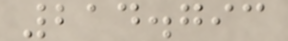214.793
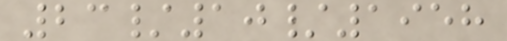23/10/1958
